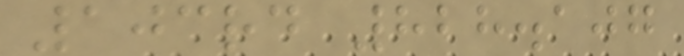103rd 828.107
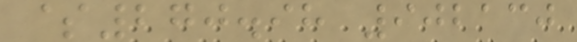$270.98 902130
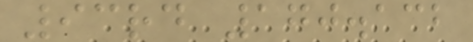93rd 170.132
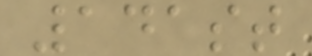141st
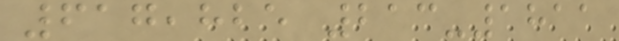617,825 213-1811
